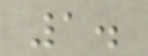1.
